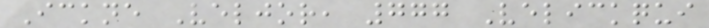Ickne Veljor, 777 Velickqui
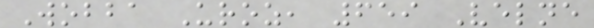Wobba Uroz, 659 Velne
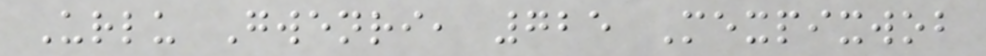Urlu Gwenri, 725 Mexpixwob
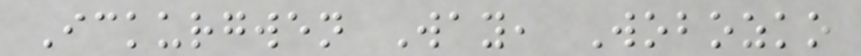Ickurgwen Way, Wobozko
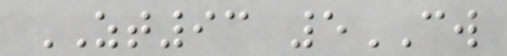ZT93 5CW
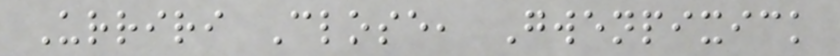Urriri Close, Gwenpixick
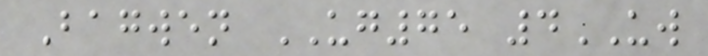Bagwen UG75 4UW
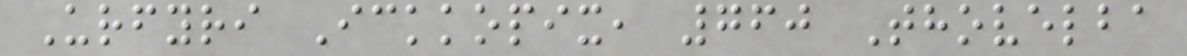Urfyri Ickkopix, 760 Thovelba
